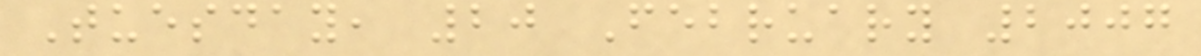Tuesday, 20 February 2007
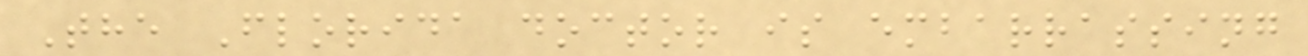The Florida doctor is embarrassing
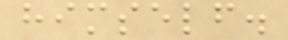himself.
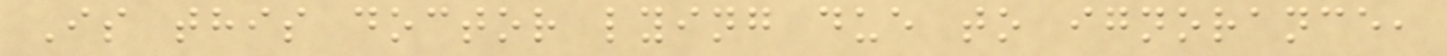Is this doctor lying due to ignorance,
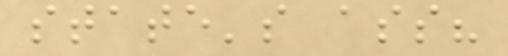state's ass?
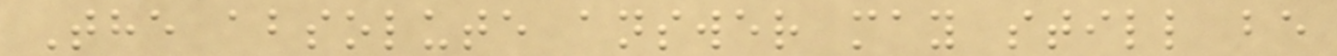The absolute answer may still be
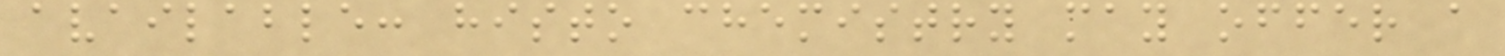available: histo chemistry may offer a
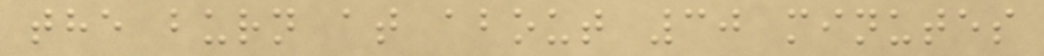the burn at about 30 minutes
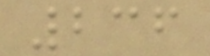236
